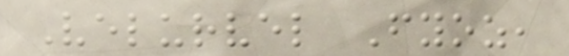Velurvel Fyoz,
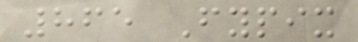865 Fypix
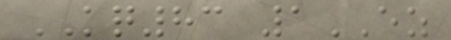KQ83 1EZ
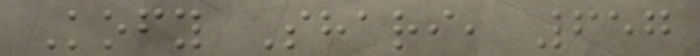Kofy Shari, 657
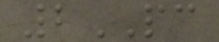2PC
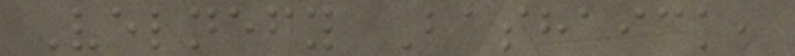Velnefy Bashaick,
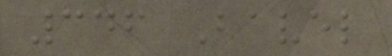346 Bavel
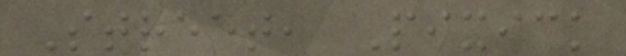Street, Pixick
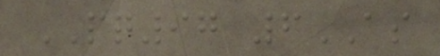PQ97 6AS
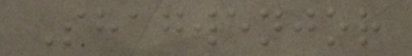Shagwenjor
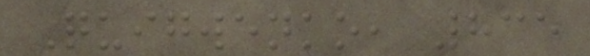Quigwenko, 835
